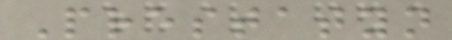Prestatyn
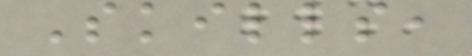Skills,
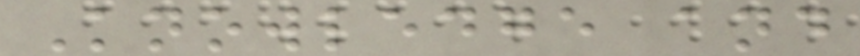Knowledge and
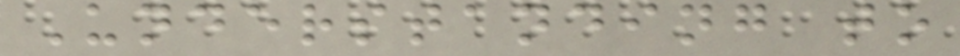Understanding to
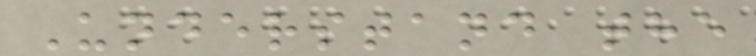Understand the
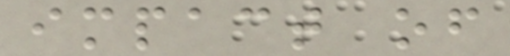impact of
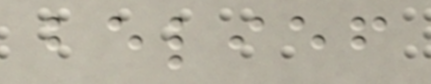belief
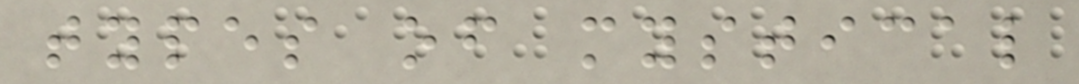types of mystical
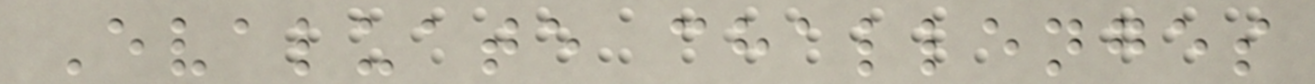Evaluate challenges
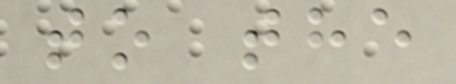to the
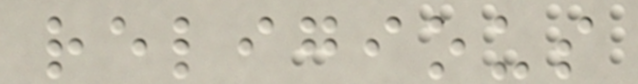religious
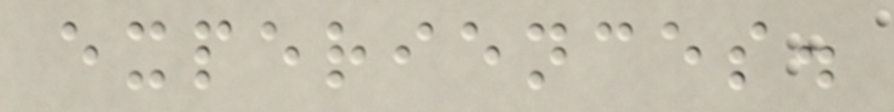experiences.
